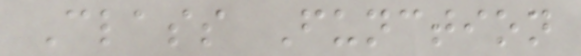Class Function
